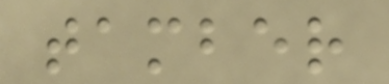tamber
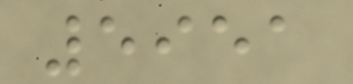5951
